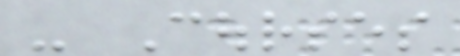- Courses
